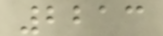2213
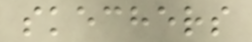skechers
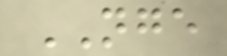NGE
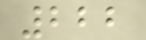222
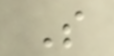S
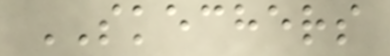SKECHERS
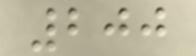200
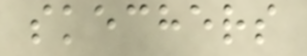skechers
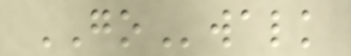GOwalk
